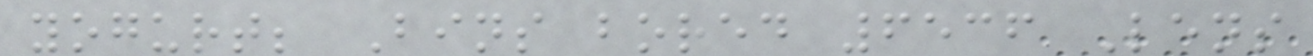yogurt; Bins bored 6536 Lens
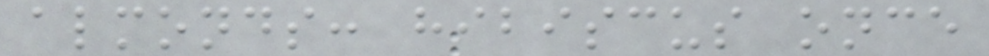almonds: hibiscus once
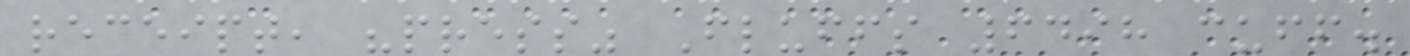receipt, "press" Fluffs 6498 cuff.
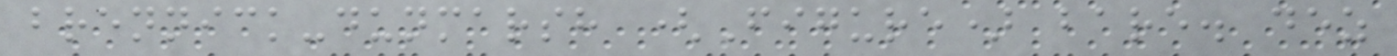brennick-dunmarsh (Figure) bare. dez
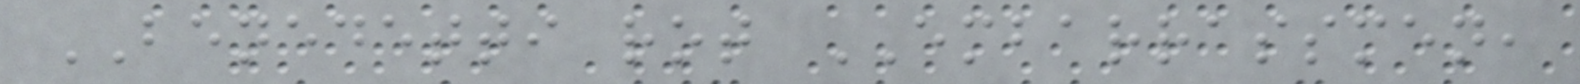BENEDETTI rot EMBARRASSMEN,
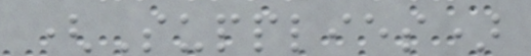(Supplies)
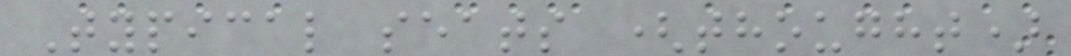Typical seats (thought)
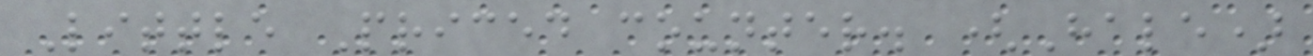Little Priced counter. (Hale)
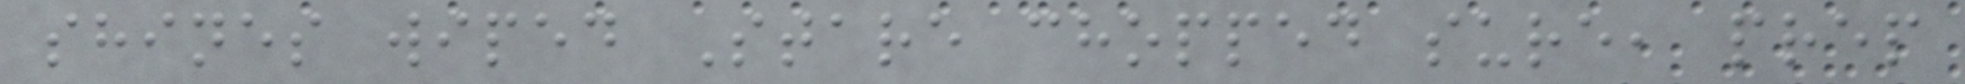shines wiped Stare chopped sure, prep
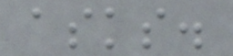asks.
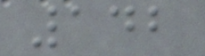142
